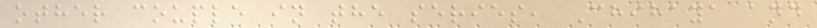other couple in the series, Chihaya and
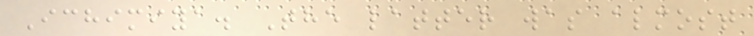Ichimiya. The latter was almost
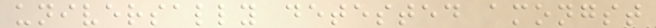universally detested amongst
